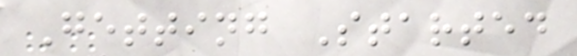Getting Started
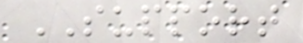SUPPORT
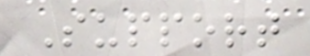Support
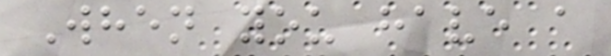When you have a
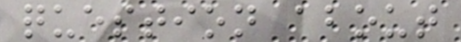question about
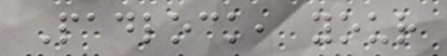Padlock, your
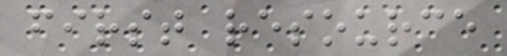first resource
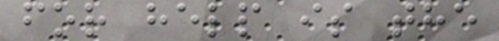for help is the
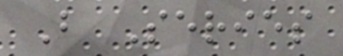B Series
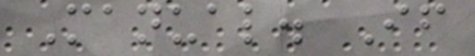Manual. If
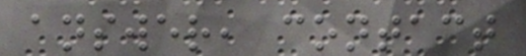answer, contact
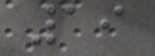19
